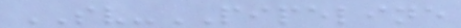SV-PIPELINE
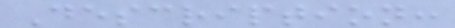Description:
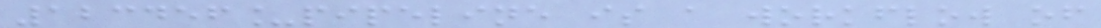123456_pipeline is a workflow of
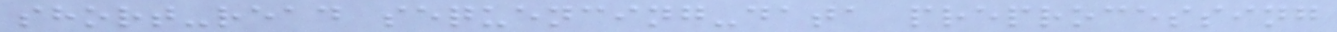short-read sequencing-data preprocessing
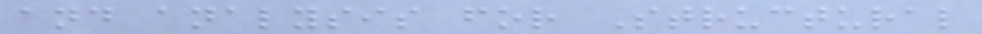and analysis for Structural
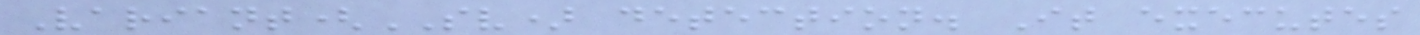Variant(SV) detection. It executes
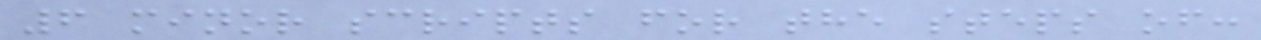6 minor scripts for the steps of:
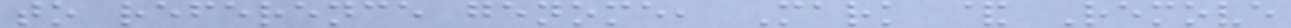to reference genome, Mark & Remove
